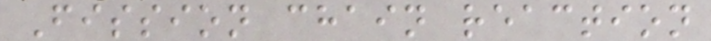Fission chain reaction
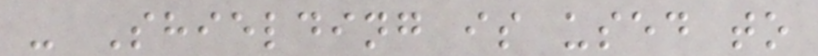- Shielding is used to
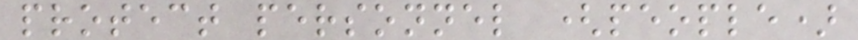protect personnel (people)
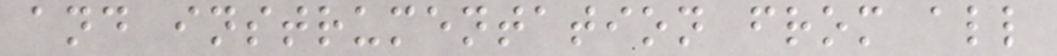and instrumentation from all
